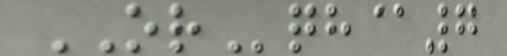ORqh@7
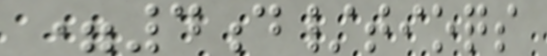=4d/tioqs
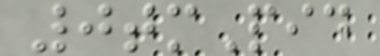0tmPid
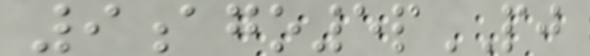9ago5pPJ
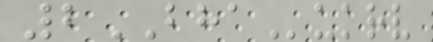2BHAukrv
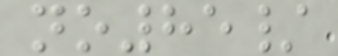no85/
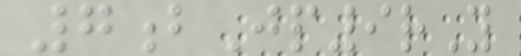7bJp9rY
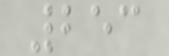253
